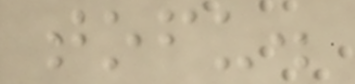tofu.
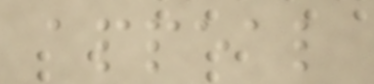appeal
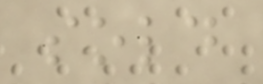sold
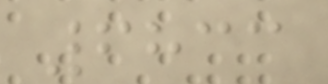6833
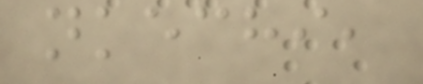nkechi,
